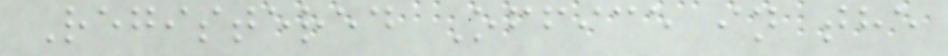Registered Office in the
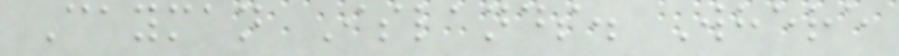Cayman Islands. Where
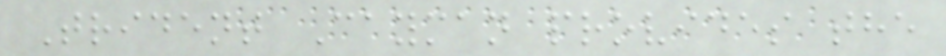Trident Cayman provides the
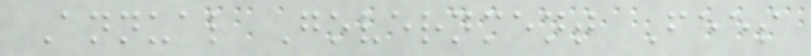Annual Government Fees
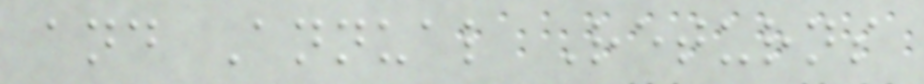and Annual Returns
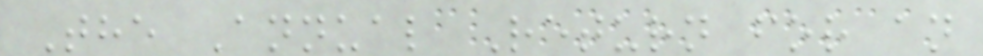The Annual Return for an
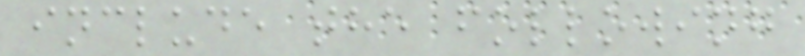include the following
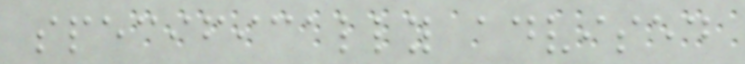specifically advised
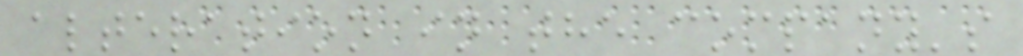alteration in the company's
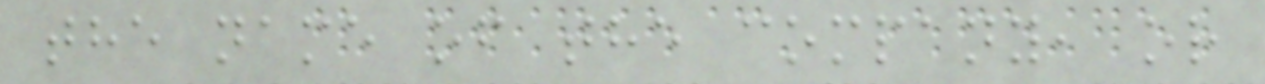the name of the company, or
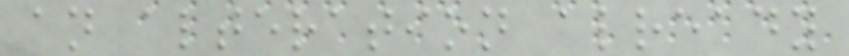an alteration already
